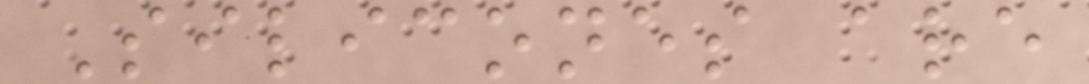Silicones are
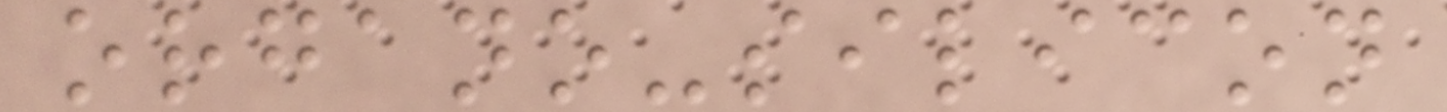organo-silicon
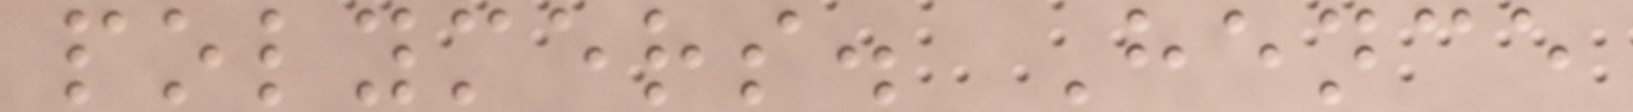polymers. Hence
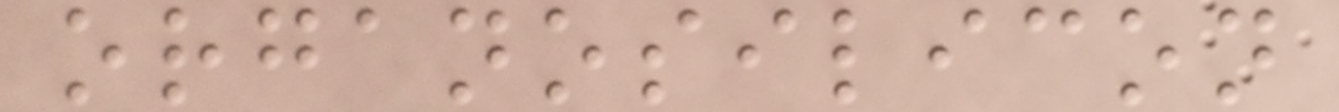organosilicon
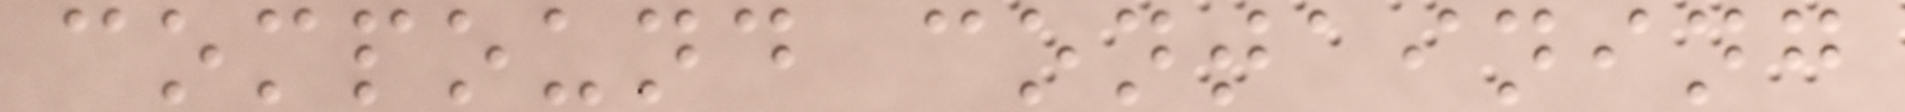compound containing
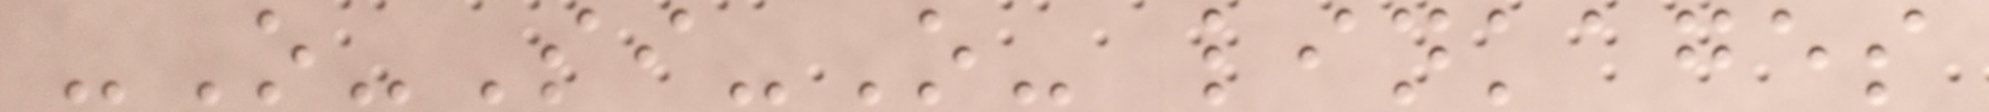-O-Si-O- linkages
